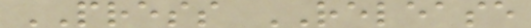PRESS RELEASE
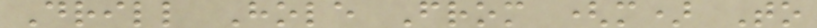Drill Hole From (m) To
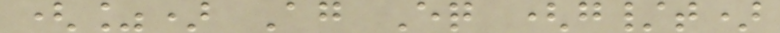(%) Ag Eq (g/t)
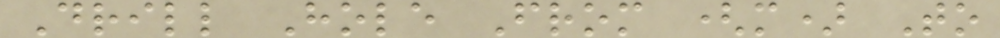Drill Hole From (m) To
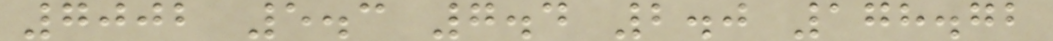7002 5.3 7.4 2.0 178.72
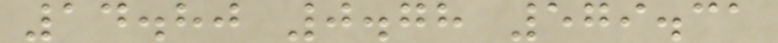14.80 0.78 579.31
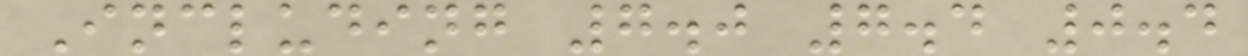Including 7.0 7.4 0.4
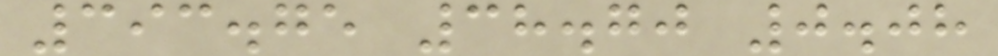393.75 38.70 0.08
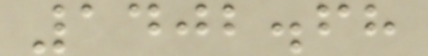1402.68
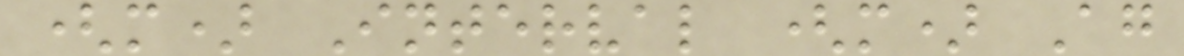(m) Interval (m) Ag
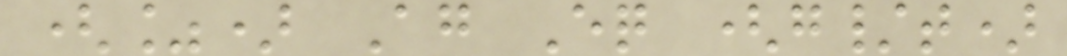(%) Ag Eq (g/t)
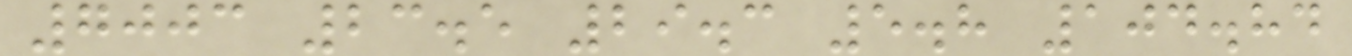7003 23.5 29.3 5.8 104.84
